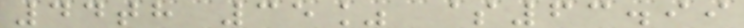44th 35% $63.99
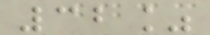32%
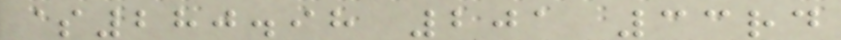$280.98 201 33rd
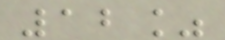12%
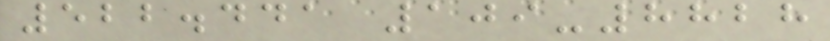522.441 109-8828
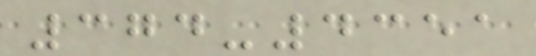374-4351
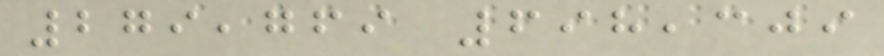279,769 698,309
